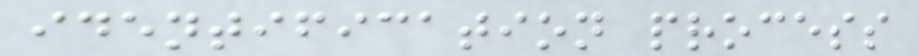identification process
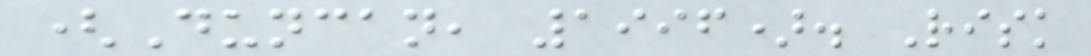(Duncan, 1996). Risk
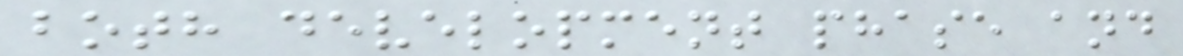both development phase and
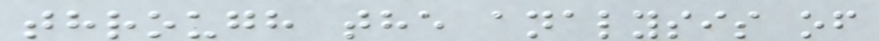through the analysis of
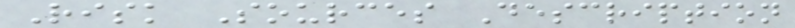Risk Sources Description
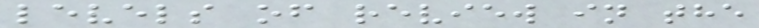levels of review in the
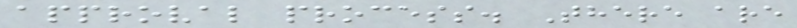approval process. There are
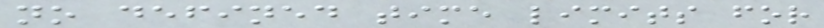no defined time limits for
